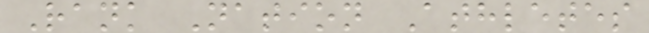Rank Nation Athletes
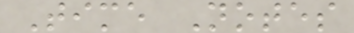Time Notes
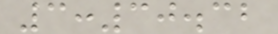3:30.32
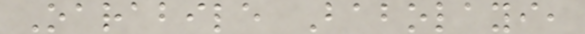Oarabile Babolayi,
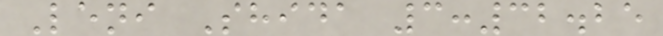Leni Shida 3:32.25
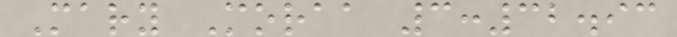Mary Moraa 3:32.93
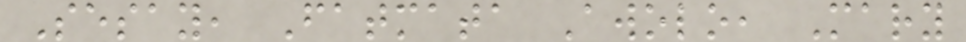Sesay, Fatmata Awolo, Mary
